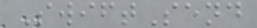SwiftSend
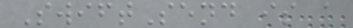SwiftSend is a
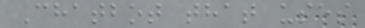Chatbot that uses
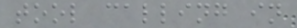tool calling in
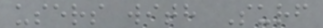users with Surf
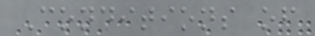Conditions of
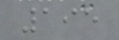195
